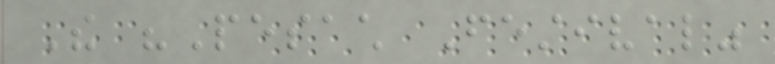The "Pesach Festival"
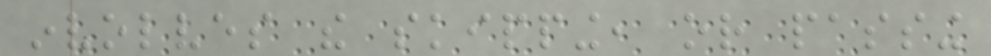involves the skipping, or passing
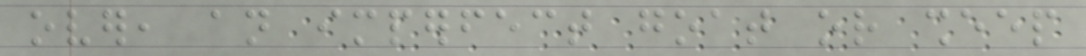over, an imperfect goat or sheep
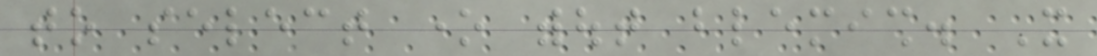to select one without blemish. It
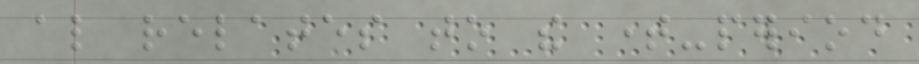also relates to the time-period
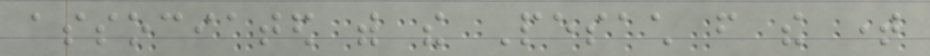associated with the Pesach from the time
